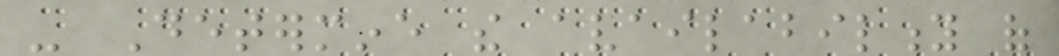- Determine the availability of
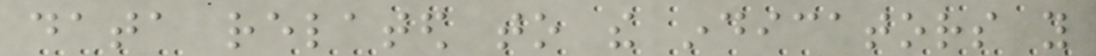data related to the indicators you
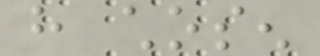have chosen
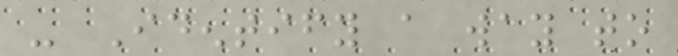- Identify a way to
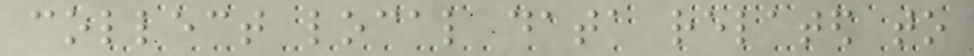collect local data related to
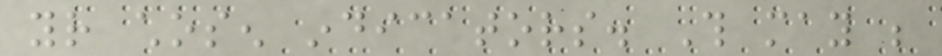your chosen indicators. This may be
